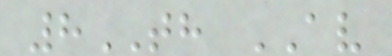8TH AV
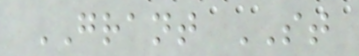GRANT ST
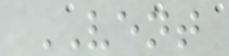VENT
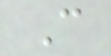C
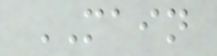MAIN
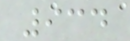934
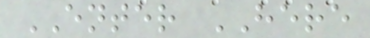ENTER HERE
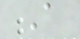A
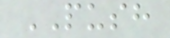PUSH
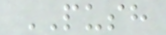PUSH
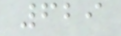629
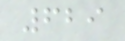629
